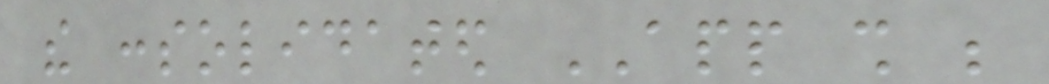the consolidated APP shall be
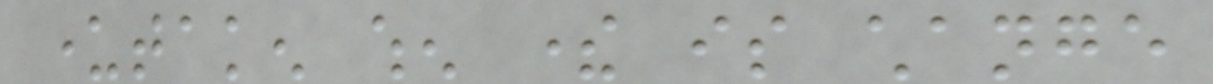undertaken when there is change
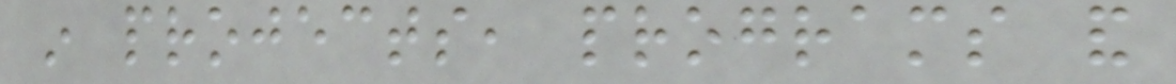in projects, programs and
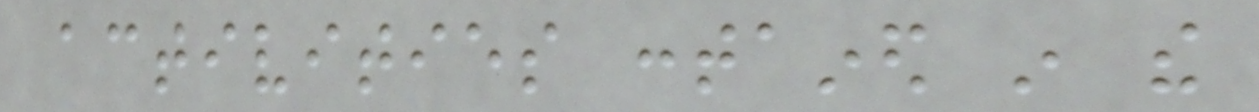activities contained in the
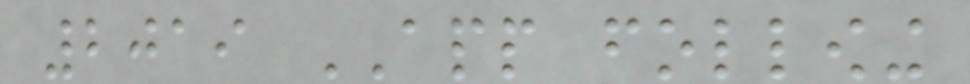2019 APP following
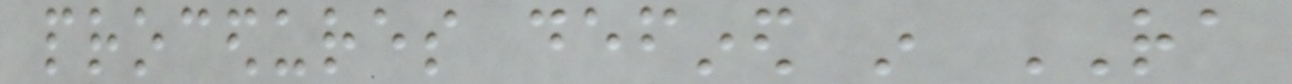procedures defined in RA
